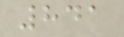841
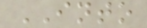INTO
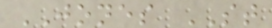JONES ST
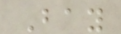Bay
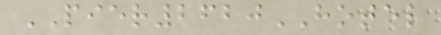PIER2620HOTEL
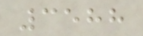3588
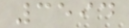3594
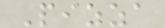Pizza
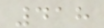418
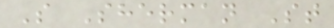S Sherman St
